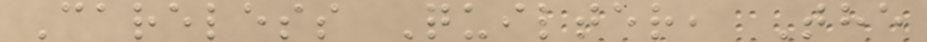Careless Quilter, The
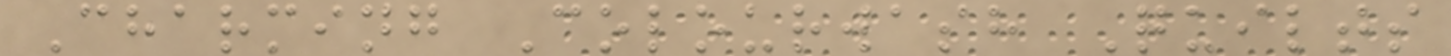Charming Colourwash Quilts
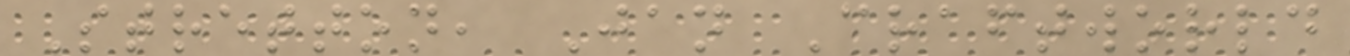Stretton, Jan Craftworld
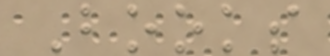Books
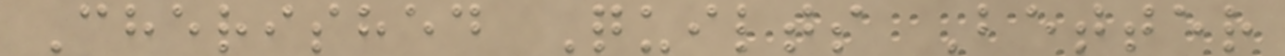Cherished Quilts Better
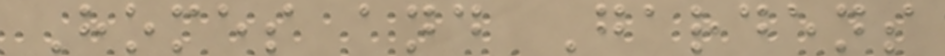Homes and Gardens
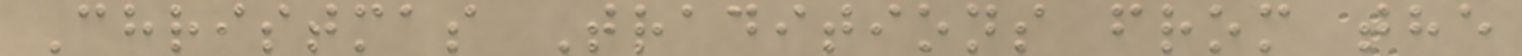Christmas Traditions from the
